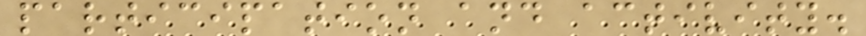participation and activity.
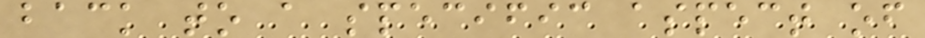back to a specific aspect of
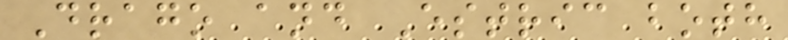Drago and Estric both
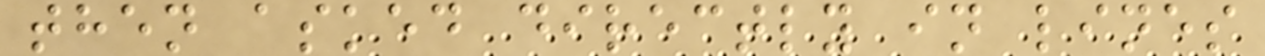then asked directly in lines
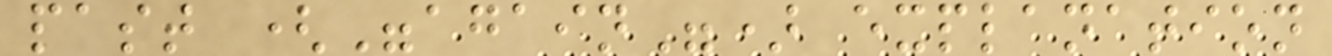past ("again") explanation
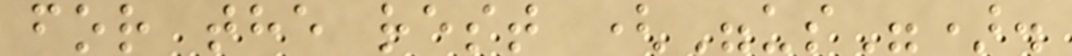for the rest ("us").
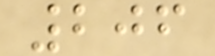206
